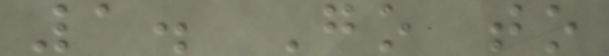1. Go to
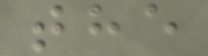the
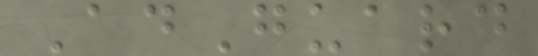AdGuard
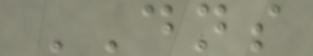DNS
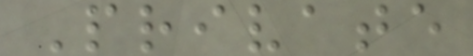Private
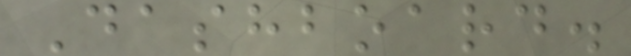Dashboard.
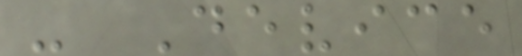- Device
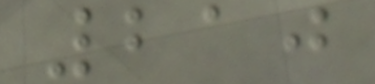210
